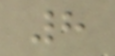8
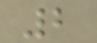2
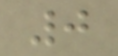0
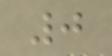0
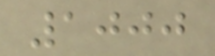1000
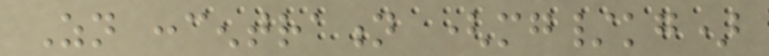Zn concentration (mg/kg)
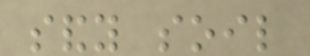sandy soil
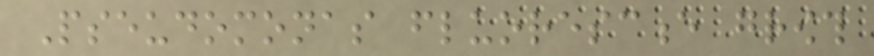Pseudomonas fluorescence growth
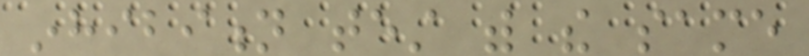inhibition test with the same
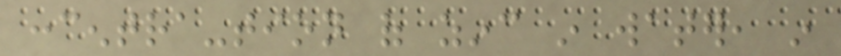concentra-tion of zinc in water, in
